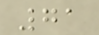71
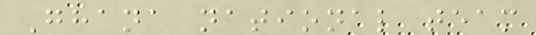Ghana national team
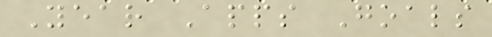Year Apps Goals
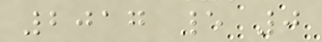2017 5 0
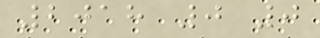2018 0 0
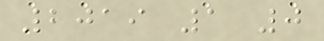2019 1 0
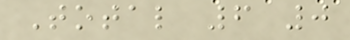Total 6 0
